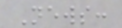News:
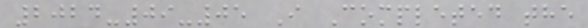2024-09-05 I Completed the
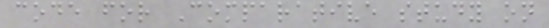code for Comparative study on
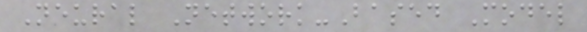Neural Network-Based Model
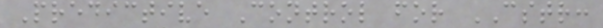Predictive Control for CSTR:
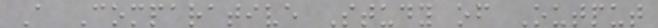A Comparative Study of Output
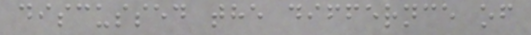discussed the differnce of
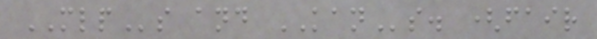MLPs and KANs. (fair
